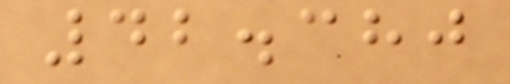42.380
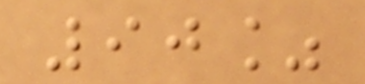90%
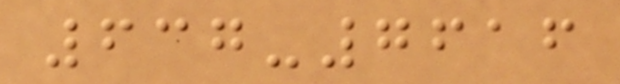637-7616
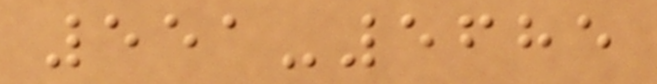551-5685
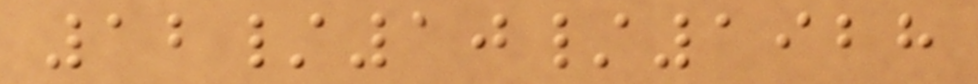12/10/1928
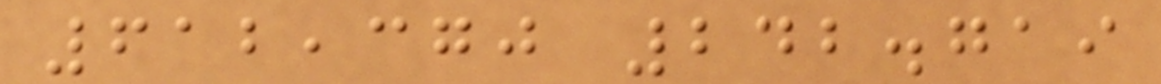612,370 242.719
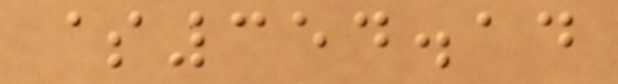$354.14
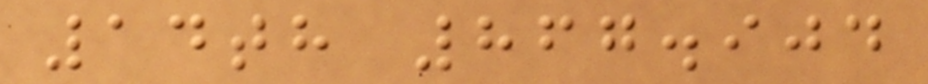14th 867.904
